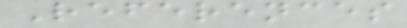References
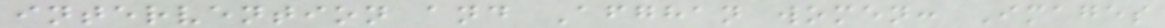intervention and Afghan women: Images
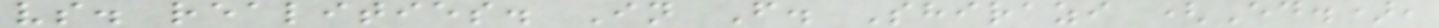vs. realities. In F. Shirazi (Ed.),
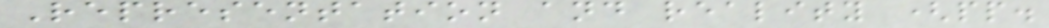Representation and reality (pp.
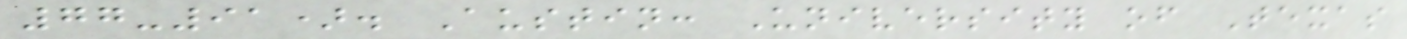77-91). Austin: University of Texas
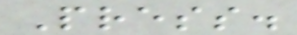Press.
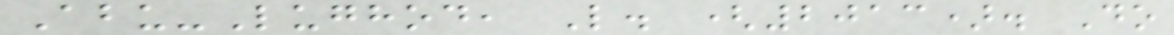Abu-Lughod, L. (2013). Do
